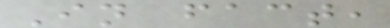In fact,
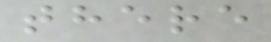there
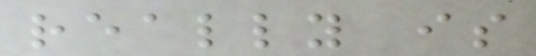really is
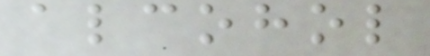alcohol
